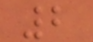2
